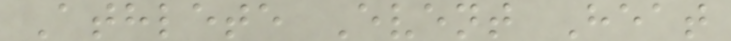Athlete Event Heat
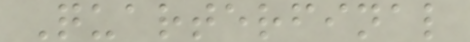Quarterfinal
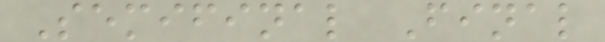Semifinal Final
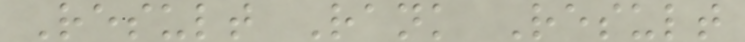Result Rank Result
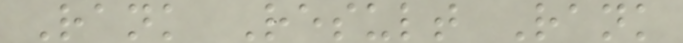Rank Result Rank
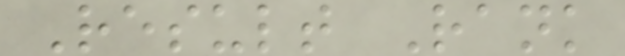Result Rank
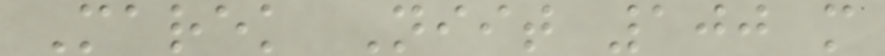Marek Niit 100 m
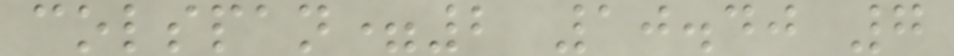colspan=2 10.40 7
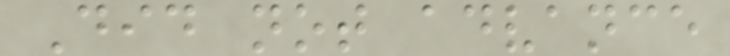Did not advance
